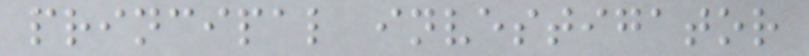principal investigator
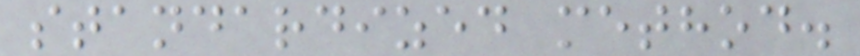standardized method.
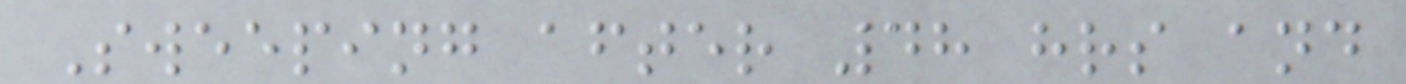Sweeping after 48 hrs and
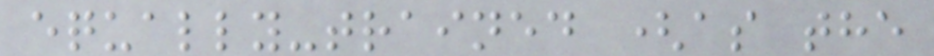equally-trained (as the
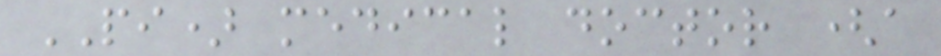PI) medical doctor (a
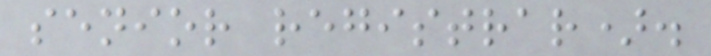senior registrar).
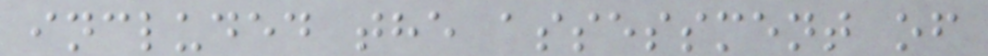included the assessment of
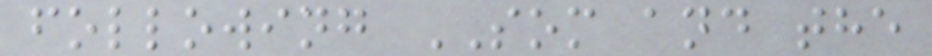following SOM and the
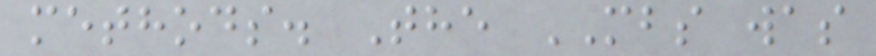methods. The MBS was
